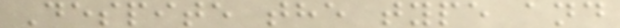Despite the type and
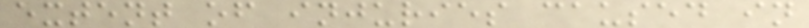extent of injuries caused in
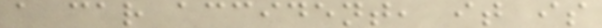a car accident, it is
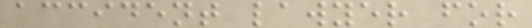accident lawyer for
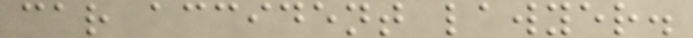car accident lawyer.
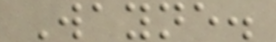Wayne.
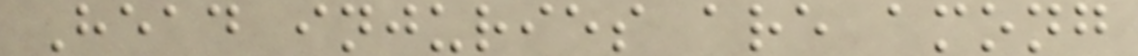Head injuries are among
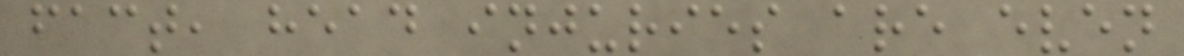fact, head injuries are even
